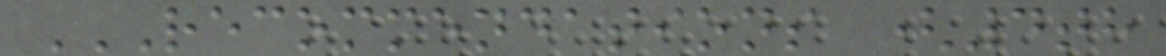RECOMMENDATIONS (4TH
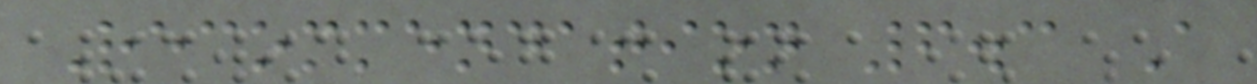Recommendation 6.3 A
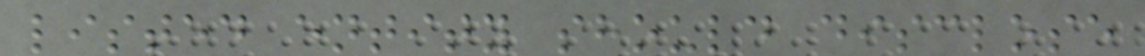listed entity should disclose
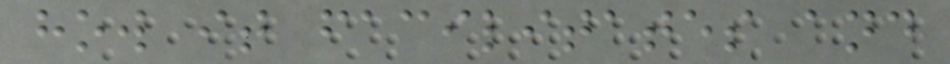how it facilitates and
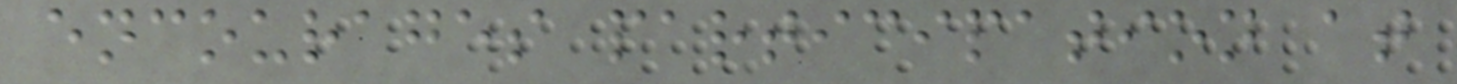encourages participation at
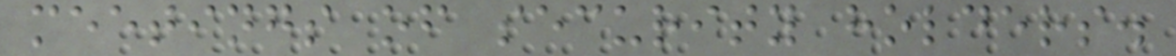meetings of security holders.
